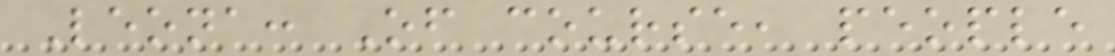Leona: Of course, people
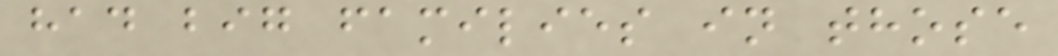had big families in those
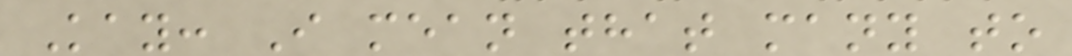Kay: I mean that many to
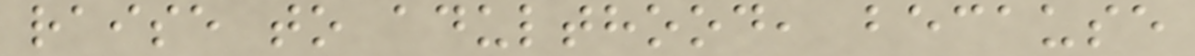raise to adulthood, because
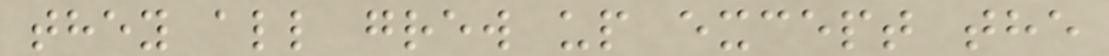they all grew up except the
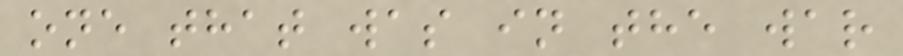one that was in the war
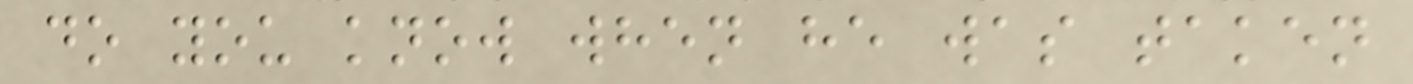do you know when he was taken
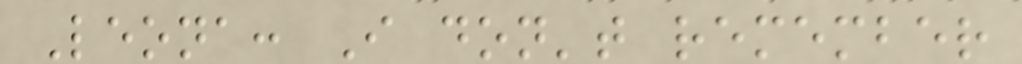Leona: I don't remember
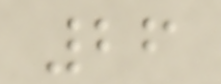26
